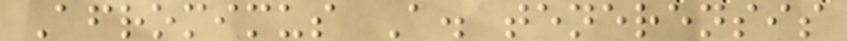Afromimus A. tenerensis
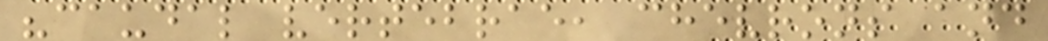"caudal vertebrae, chevrons and
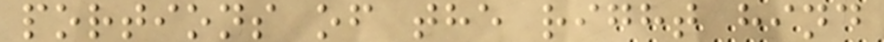portions of the right hind
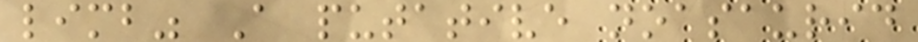limb" A putative noasaurid
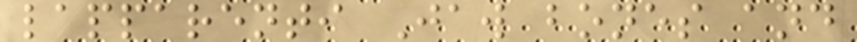lapparenti Jaw bones and
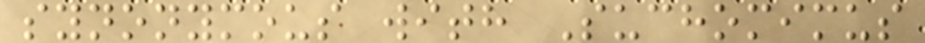synonymous with Suchomimus
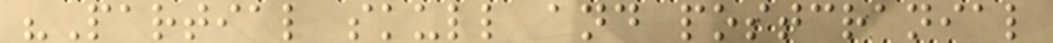"Partial skull and postcranial
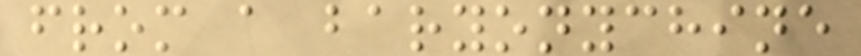from a baryonychine
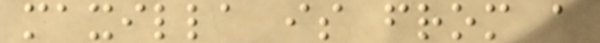maxilla is from a
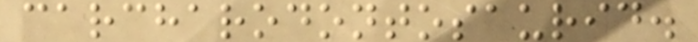carcharodontosaurid.
